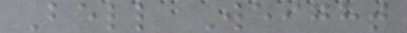Bell Weight
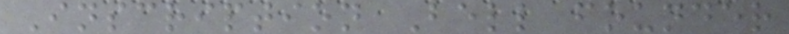Inscription Bell founder
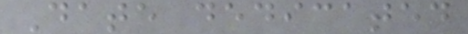Date dedicated
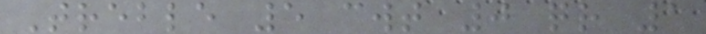Treble 5 cwt 0 qr 1
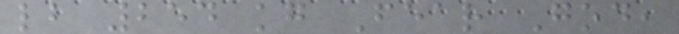lb 254 kg Fear God,
